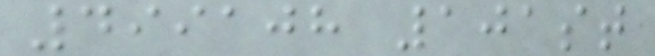499108 101st
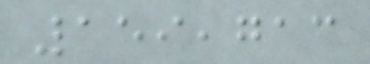159,713
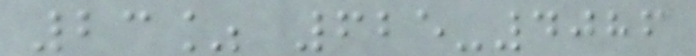23% 625-4086
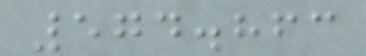574.863
